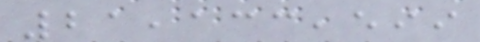21,133,599
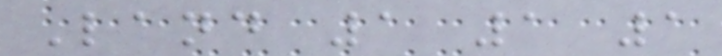Land 1 1 1
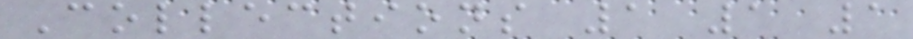Collections 1 1 1
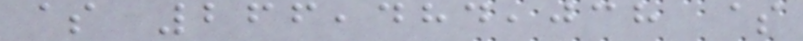$ 266,484,038 $
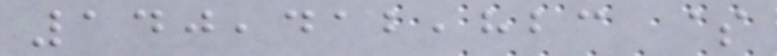140,412,823 $
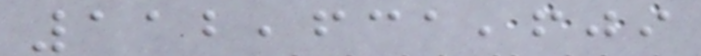112,631,609
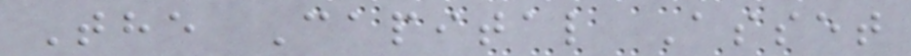The Capital Asset
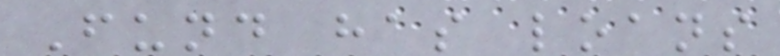Fund has loans
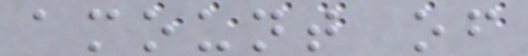amount of
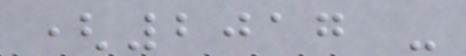(2017 -
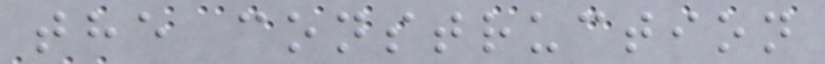the construction
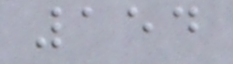154
